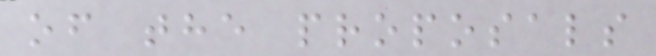of the proposals
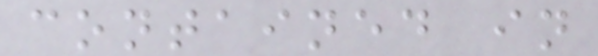contained in
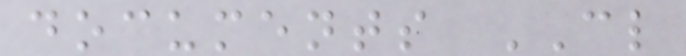documents CL
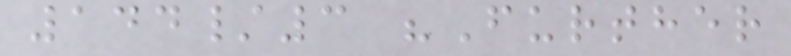144/3 "Further
